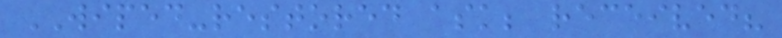WIPED-restored ask; received?
